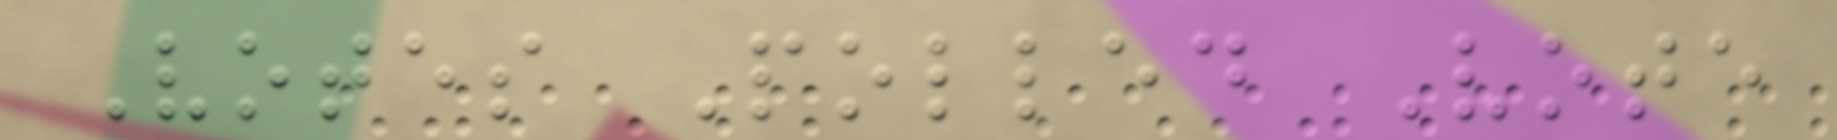Votes Polled Vote
